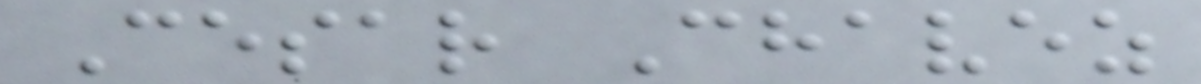Cesar Chavez
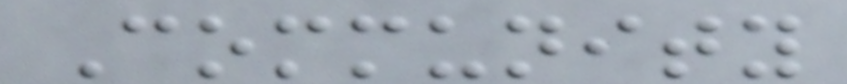Community
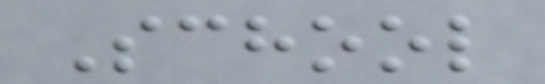School
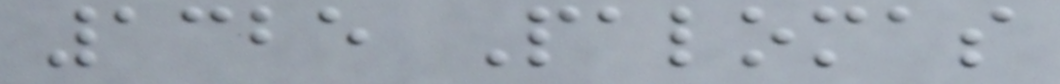1325 Palomas
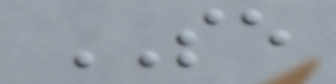SE
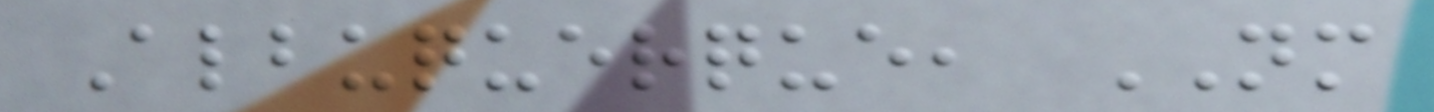Albuquerque, NM
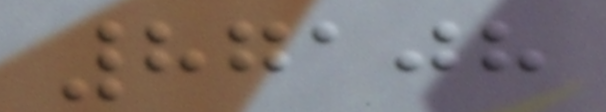87108
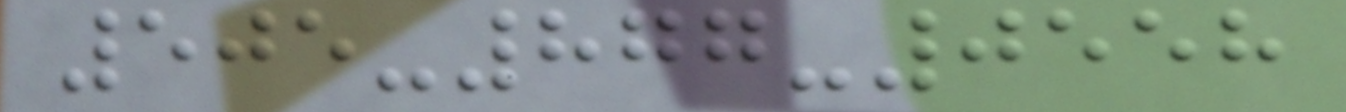505-877-0558
